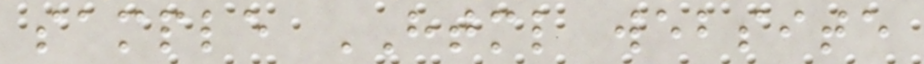sample HTML website
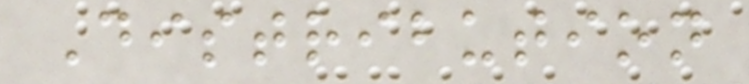Distribution
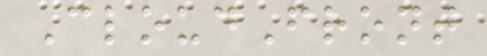CloudFront
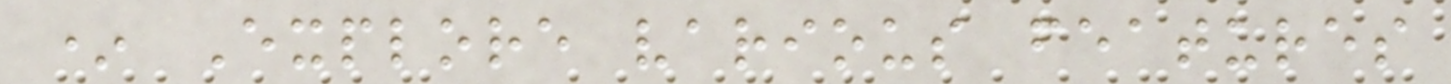* Explore various features
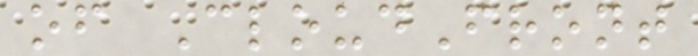of CloudFront
